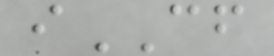iCF
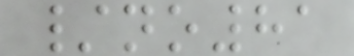/no81
